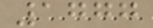1777
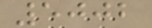5002
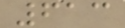613
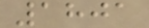1801
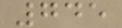745
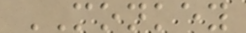MONKEY
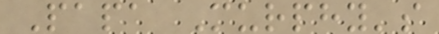Papa Murphy's
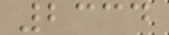2334
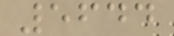5644
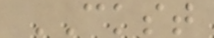CKST
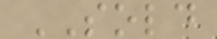SOLD
